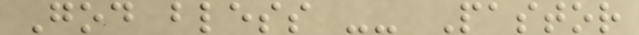God bless -- Pastor
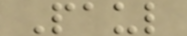Paul
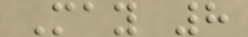May 8
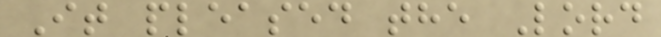It pleased the Lord
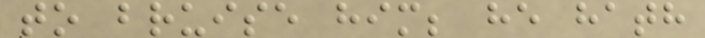to bruise him; he hath
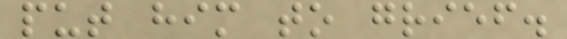put him to grief.
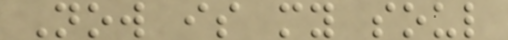Now is my soul
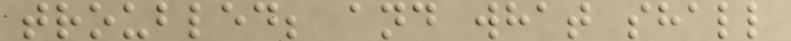troubled; and what shall
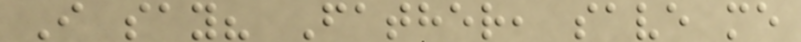I say? Father, save me
